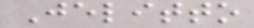Jelitto
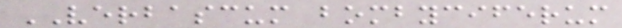VERBASCUM bombyciferum
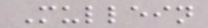Mullein
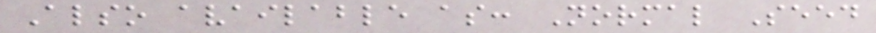Also available as: Normal Seed
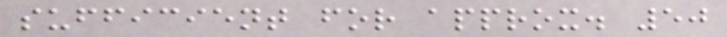sufficient for approx. 50
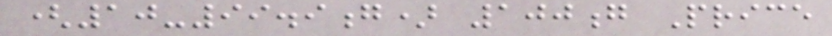(10-99.9g) 100g Price
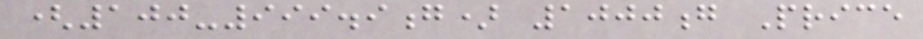(100-999.9g) 1000g Price
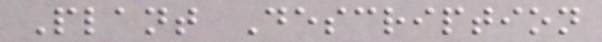Plant Description
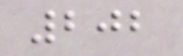202
